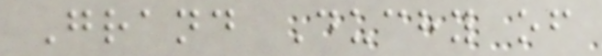Grand Duchy of
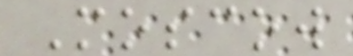Moscow
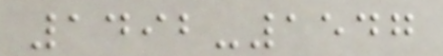1492-1547
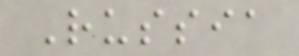Russia
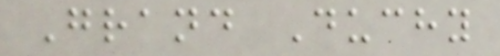Grand Duchy
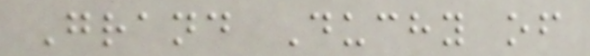Grand Duchy of
